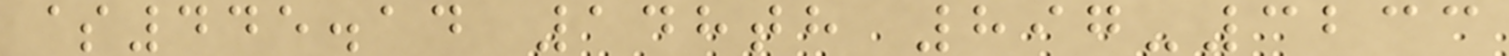$445.14 148th 897-3233
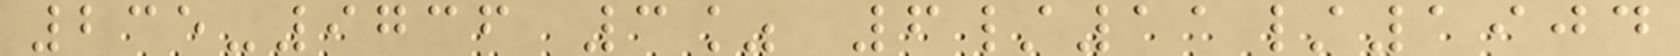235-9736 3% 6/11/1904
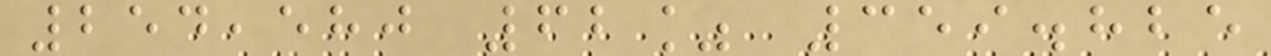254,580 62% 359.825
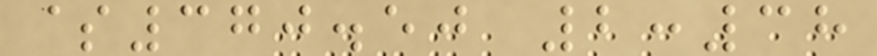$370.50 2:38
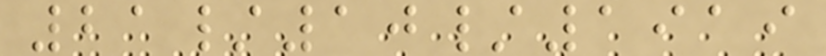21/10/1919
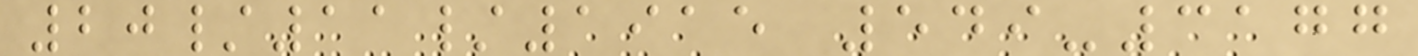20/11/1915 549-3177
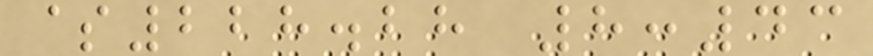$228.28 8:43
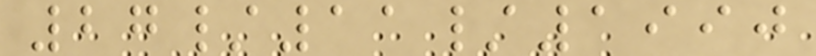27/11/1990
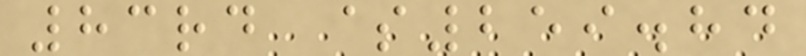83rd $259.84
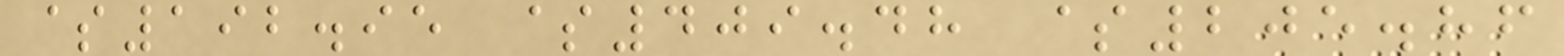$192.95 $409.48 $205.86
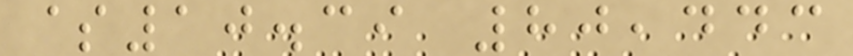$10.39 80,443
